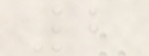2
